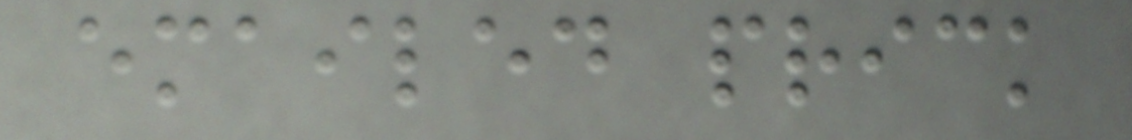emailed prick
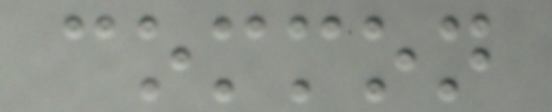common
